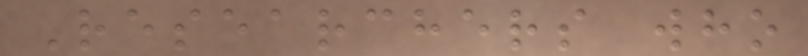Researchers who
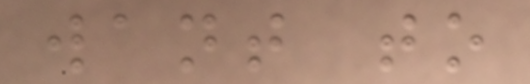want to
